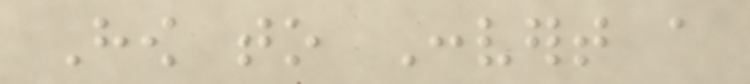How to Convert a
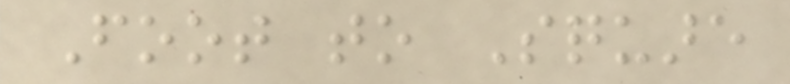Foot to Square
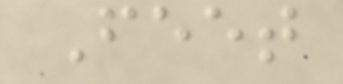Feet
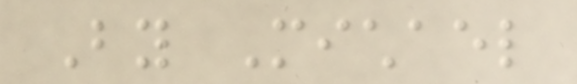By Michael
